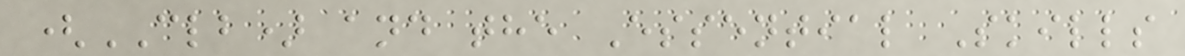(CLB) and the Essential Skills
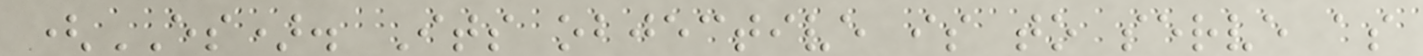(ES). Its objective is to serve as
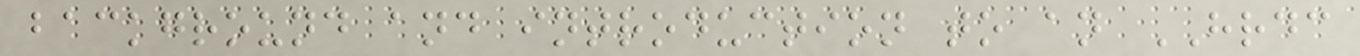background and introduction to an HRDC
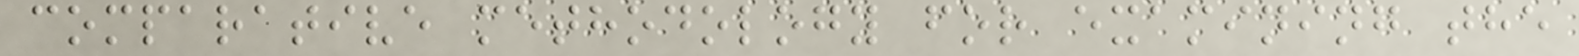comparative methodology for examining the
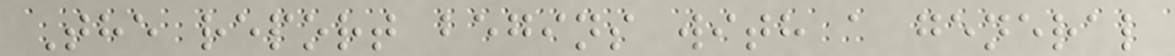The report begins with a general
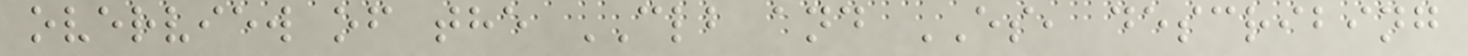overview of the CLB and ES, describing
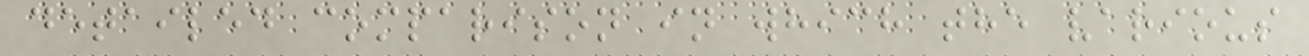detailed comparison in which the various
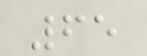65
